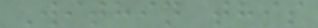Within this
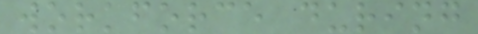workforce during
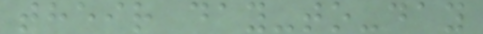their day-to-day
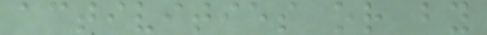activities or by
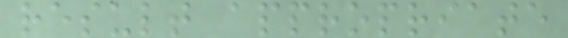result appropriate
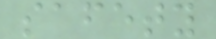safety
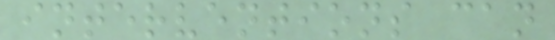interventions can
